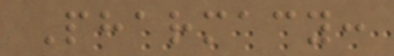Pharmacy:
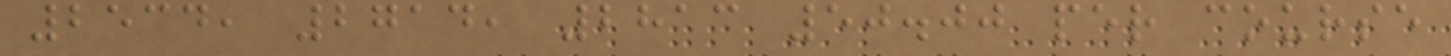2534, 2714, 2813 50.00 per course
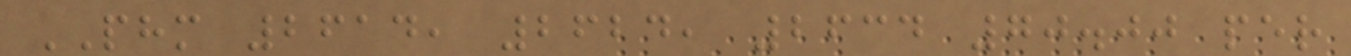PHM 2614, 2624, 2634 70.00 per
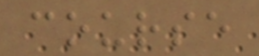course
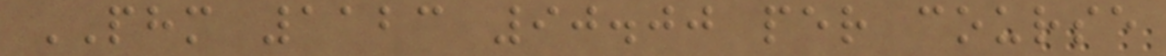PHM 1123 90.00 per course
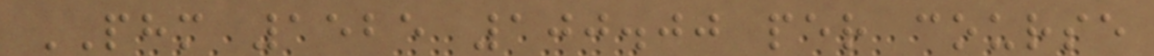PHM 1525 100.00 per course
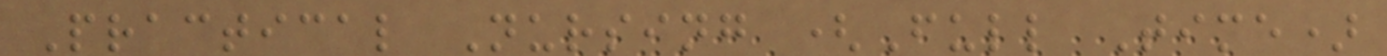Practical Nursing (Full Time)
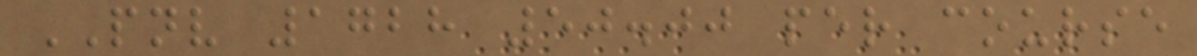PNV 1728 50.00 per course
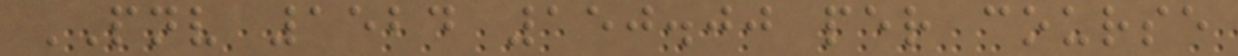PNV 1524 150.00 per course
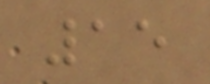15
